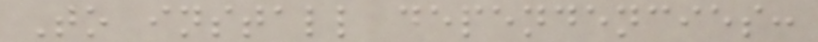To install dependencies:
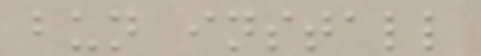bun install
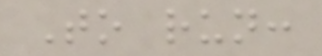To run:
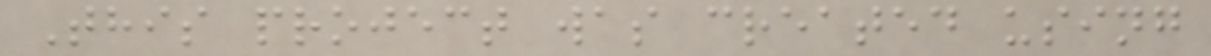This project was created using
